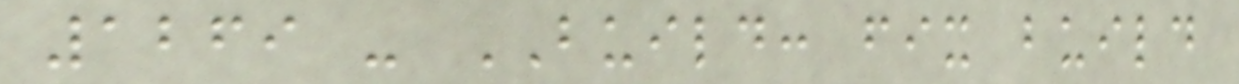1269 - BUILD: fix build
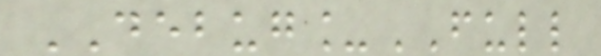DEBUG_FULL
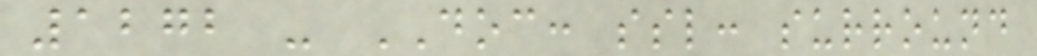1272 - DOC: ssl: surround
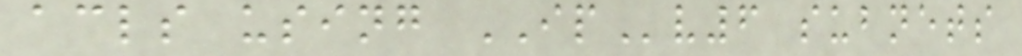acls using IPv6 subnets
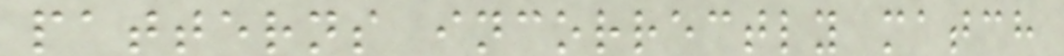patterns incorrectly match
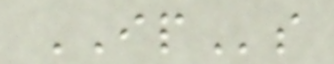IPs
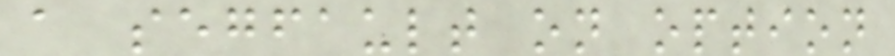a segfault on option
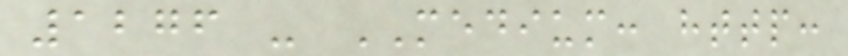1276 - MEDIUM: http:
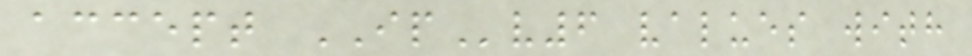accept IPv6 values with
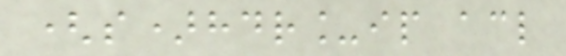(s)hdr_ip acl
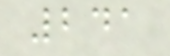241
